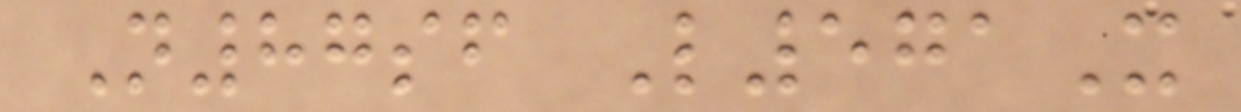N87sf L571X
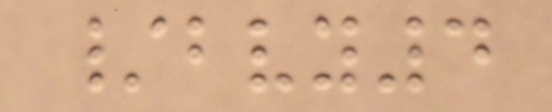/bvy4
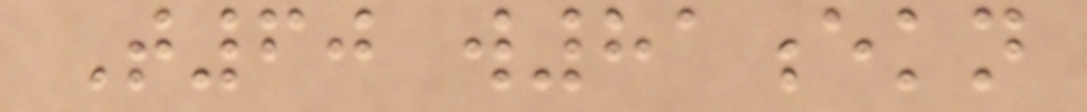T60 w81ekn
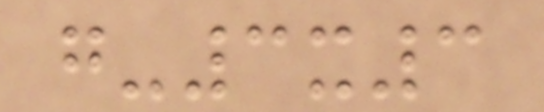g-3x3
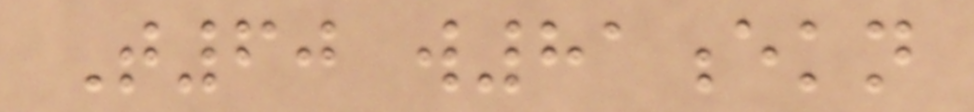T60 w81ekn
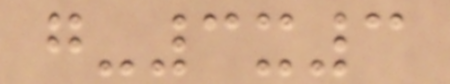g-3x3
